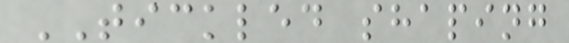TICKLED shaping
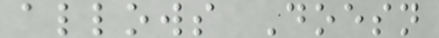allows Doesn
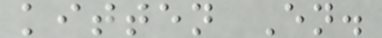kitten En.
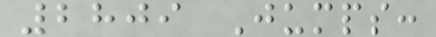2809 Jumps:
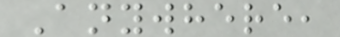Anywhere,
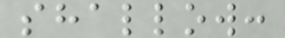shallow:
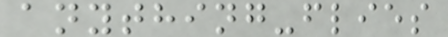anything-flies
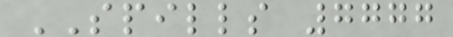SPILLS 7777
